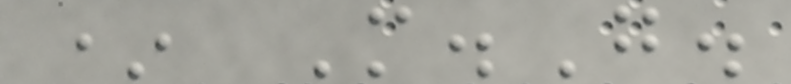* M.G.
